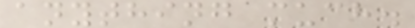anything much.
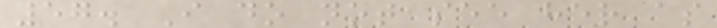57. I do not see her as
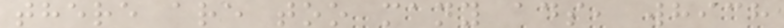there are too many ads, which
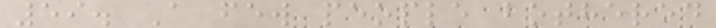59. A few people bothered
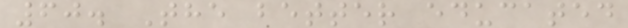60. The better educated
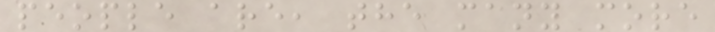people are, the many more
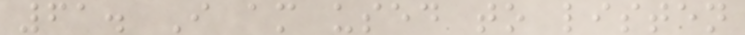61. I am used to listen
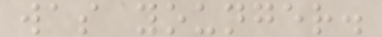was younger.
